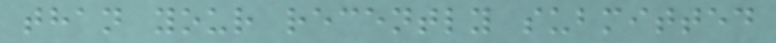than your recently submitted
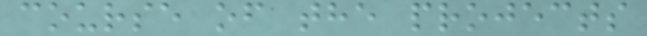course of the projects
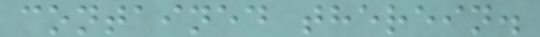contained therein.
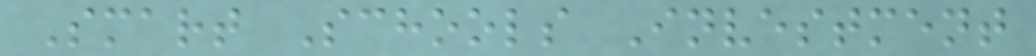Smart Schools Investment
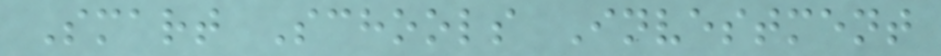Smart Schools Investment
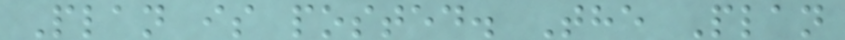Plan is posted. The Plan
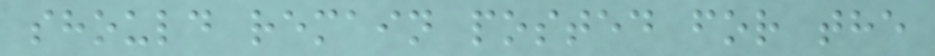should remain posted for the
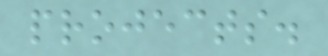projects.
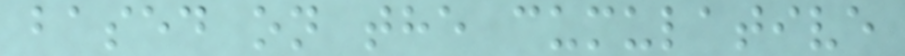based on the cumulative
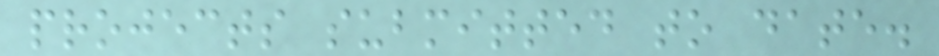projects submitted to date.
